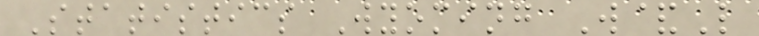Statistics Wyoming W&L
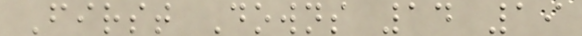First Downs 14 19
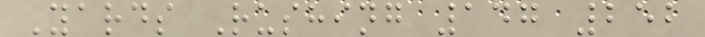Yards Rushing 147 252
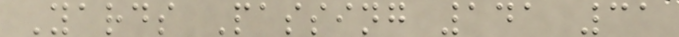Yards Passing 141 31
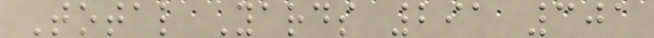Total Yards 291 301
